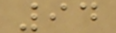94
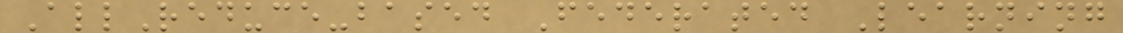AllReduce-based Federated Learning
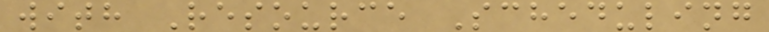with Resource Scheduling
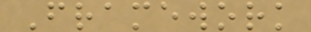Framework
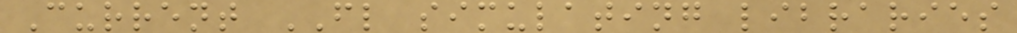Current FL simulating libraries
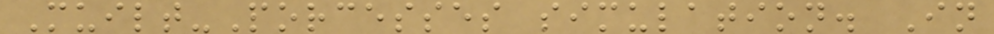Muilt-Porcesses simulation. In
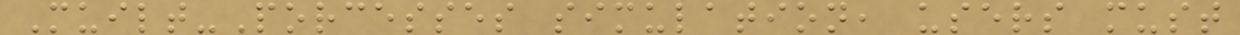Muilt-Porcesses simulation, users must
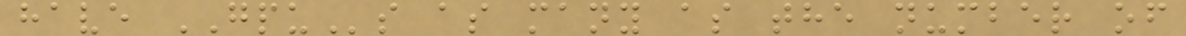have GPUs as many as the number of
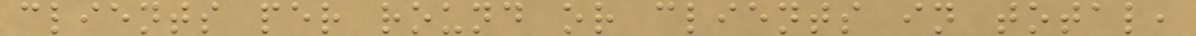clients per round or clients in total,
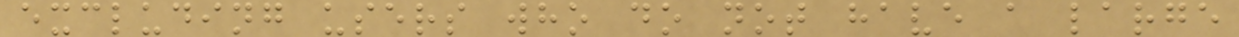excluding users who do not have a large
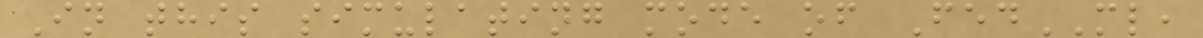In this simulating mode of FedML,
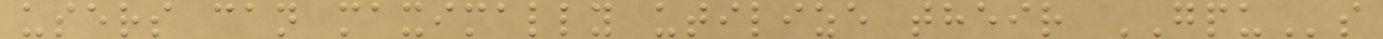users can maximally utilize their GPUs
